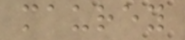maurey
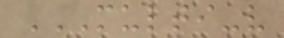MULTI-V
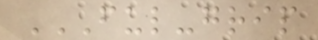FUL-GRIP
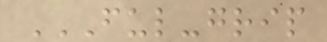FUL-GRIP
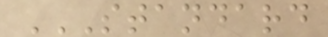STANDARD
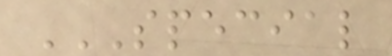SPECIAL
